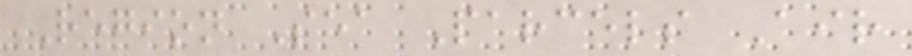Region Sea Parcels Air
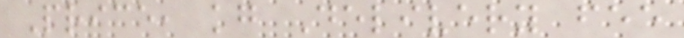Price, kg Delivery fee
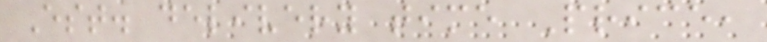Est. delivery time Price,
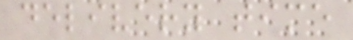delivery time
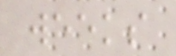weeks
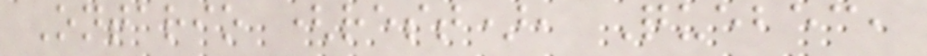Ontario (rest), Quebec,
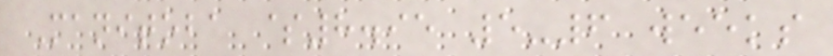Manitoba $8.95 5-6 weeks
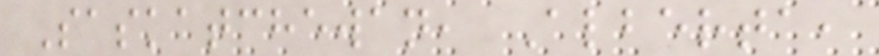Saskatchewan, Alberta,
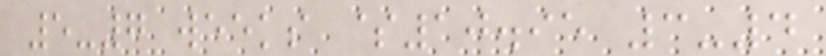5-7 weeks $10.95 3-4
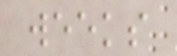weeks
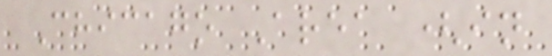Chicago Area (in
